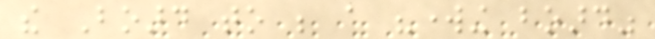the Board to be a "working board"
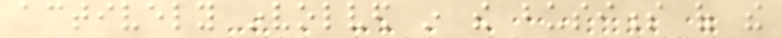actively involved in the business of the
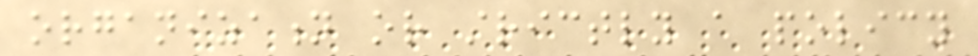organization or strictly a policy
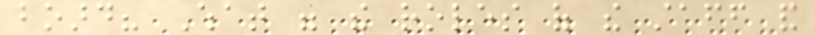board? What were the roles of the staff and
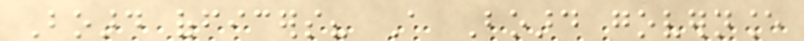Board officers? A Board governance
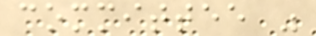committee was
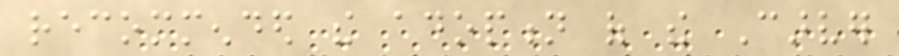recommended the adoption of the Carver
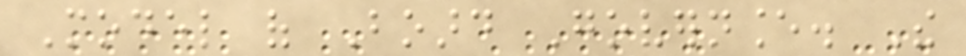Model of Board Governance. The
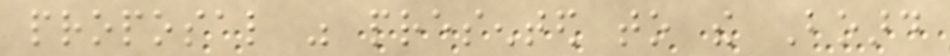proposal was presented to the Board
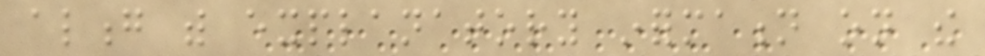along with explanatory information on the
